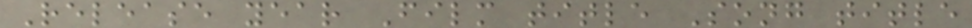Release year Film title Song title
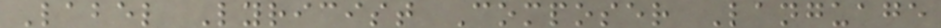Label Lyricist Composer Language
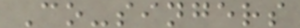Co-singers
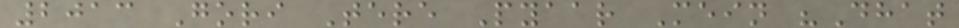2013 Gori Tere Pyaar Mein "Dhat
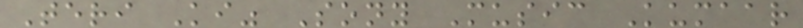Teri Ki" Sony Music Kumaar
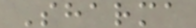Sharma
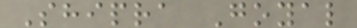Shipra Goyal
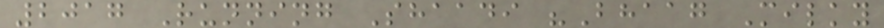2017 Running Shaadi "Bhaag Milky
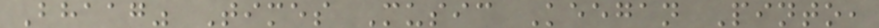Bhaag" Times Music Keegan Pinto,
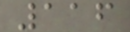116
